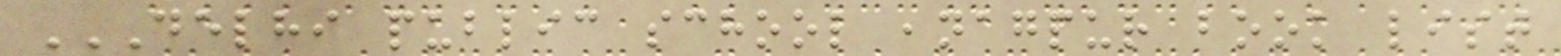DELHI PUBLIC SCHOOL ,NAGPUR BOOK LIST
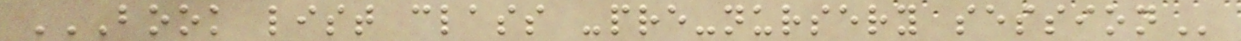BOOK LIST CLASS -PRE-NURSERY SESSION
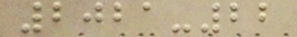2021-22
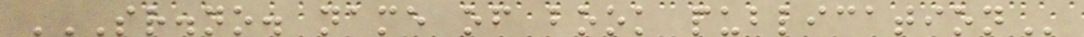SR.NO. NAME OF BOOK PUBLICATION
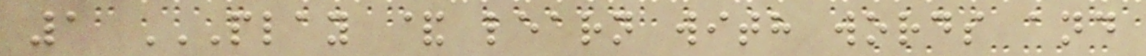1 PLAY & LEARN WITH WORDS AND
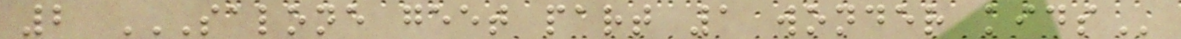2 SALONE GEET PART 1 WONDER KIDS
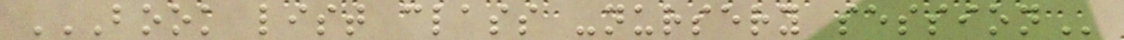BOOK LIST CLASS -NURSERY SESSION
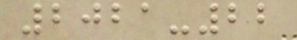2021-22
